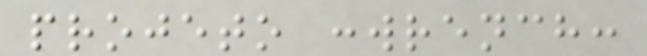projeto :wrench:
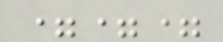===
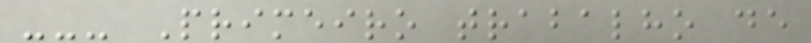--- Primeiro trabalho de
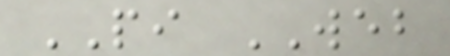PI WEB
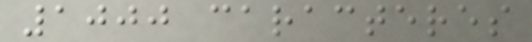1000 caracteres
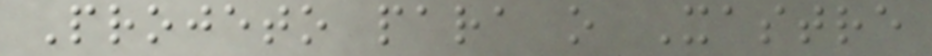Projeto para o Xastre
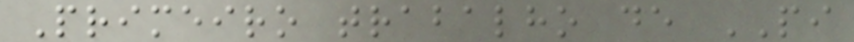Primeiro trabalho de PI
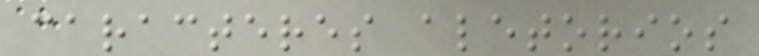caracteres aletorios
